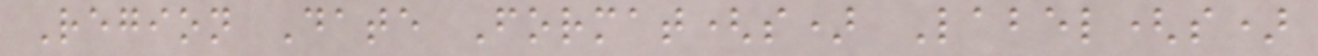Region Date Format(s) Label(s)
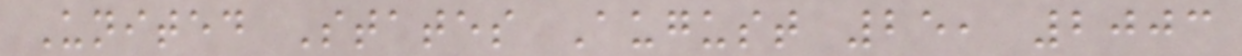United States August 25, 2003
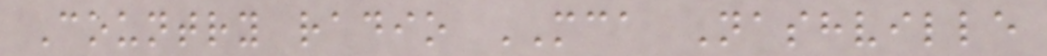Country radio MCA Nashville
